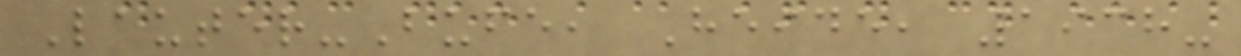Lauter-Bufe, Heide, 1938-
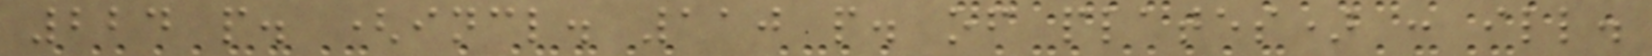224 p. (incl. 110 p. of plates) : ill.
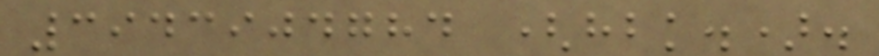3943904784 (hbk.).
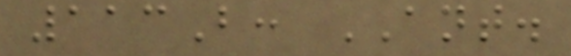113B: ANT.
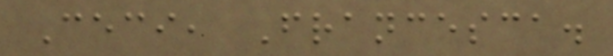Ceci, Francesca.
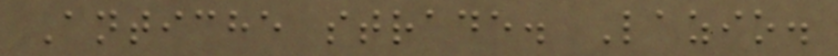Antiche strade. Lazio.
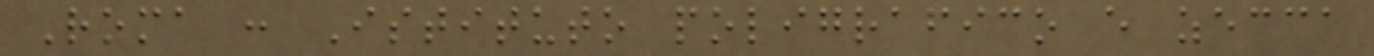Roma : Istituto poligrafico e zecca
